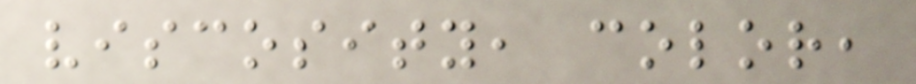viscosity, color,
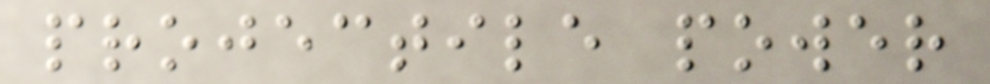projectile power
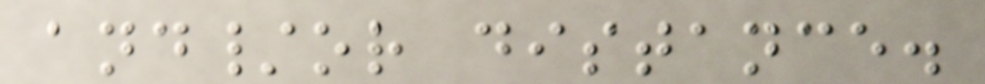and/or distance.
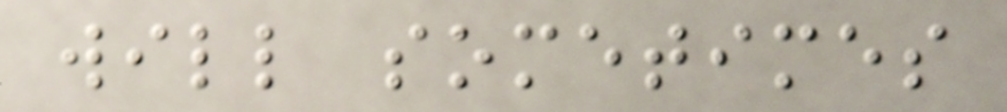will sometimes
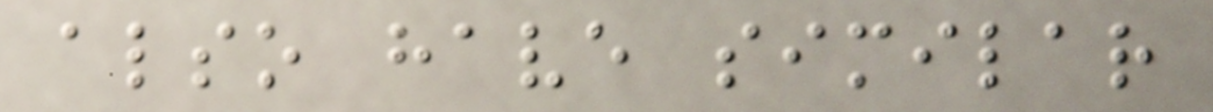also have similar
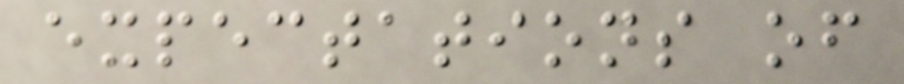expectations of
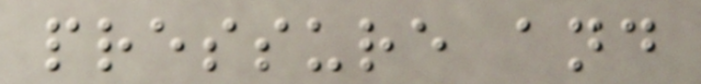pressure and
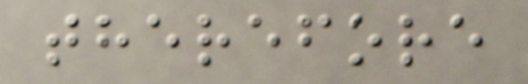therefore
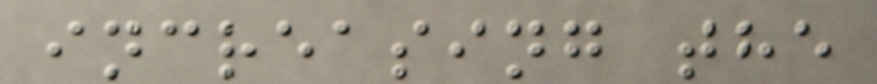increasing the
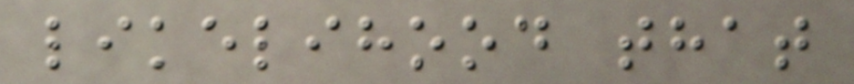likelihood that
